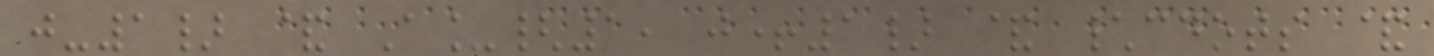j-1} & A_{1, j+1} & \cdots &
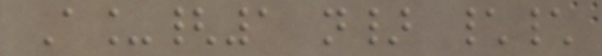A_{1 n} \\
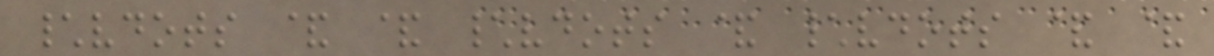\vdots & & \vdots & \vdots & &
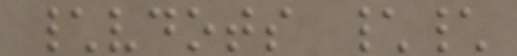\vdots \\
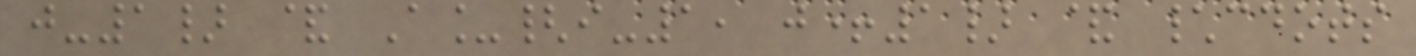j-1} & A_{i-1, j+1} & \cdots
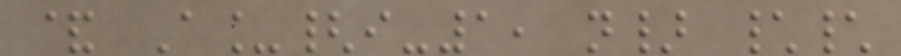& A_{i-1, n} \\
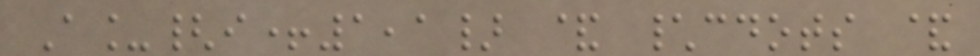A_{i+1,1} & \cdots &
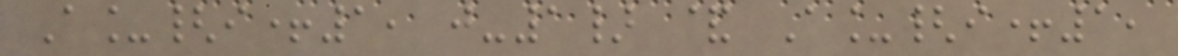A_{i+1, j-1} & A_{i+1,
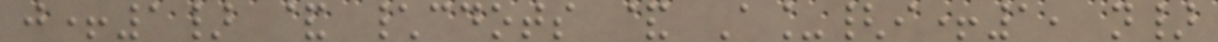j+1} & \cdots & A_{i+1, n}
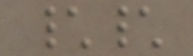\\
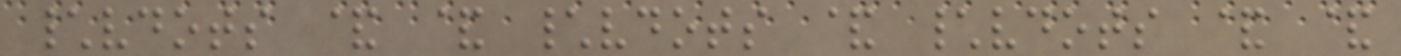\vdots & & \vdots & \vdots & &
